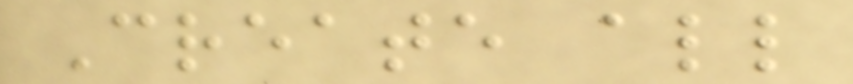Create all
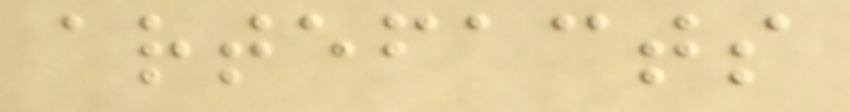artefacts
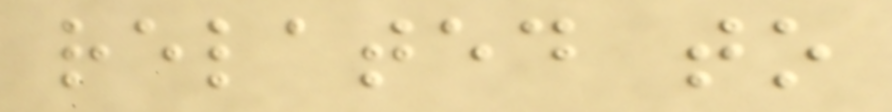related to
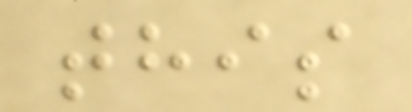this
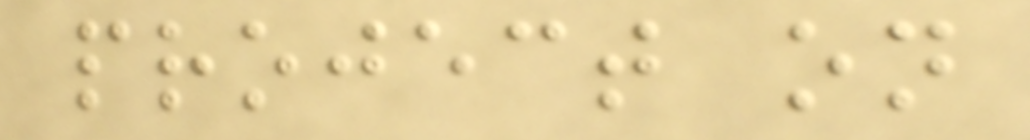project on
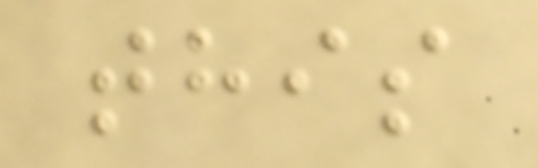this
